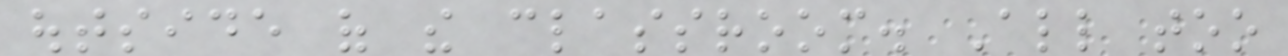outside of the classroom. All too
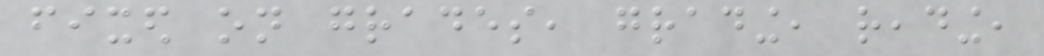fixed on grades, grading, reading,
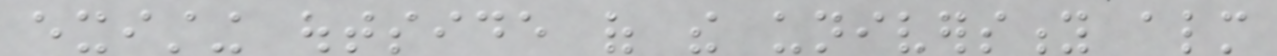existing outside of the university almost
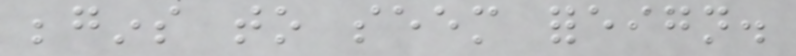begins to seem foreign.
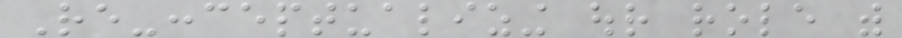Re-conceptualizing our role with
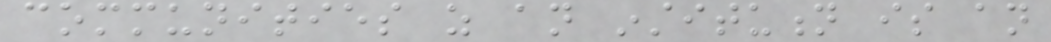communities as an institution is an
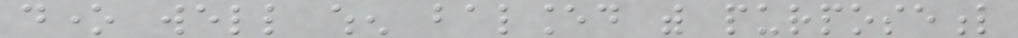done well when balanced with purposeful
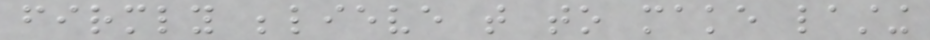firmly believe that to make lasting
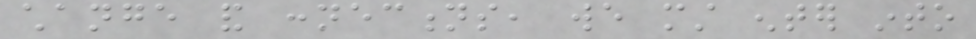change and connections, we must enter into
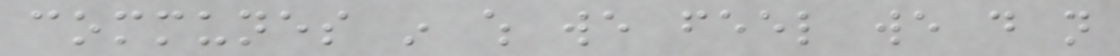communes in which we feel we do not
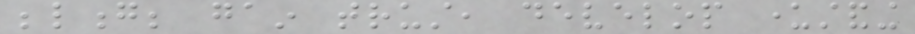belong; gain trust, develop understanding
